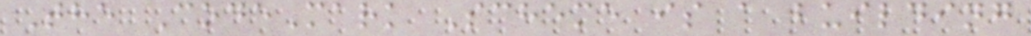The CodeMark Scheme is a building
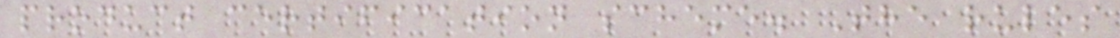product certification scheme. The rules
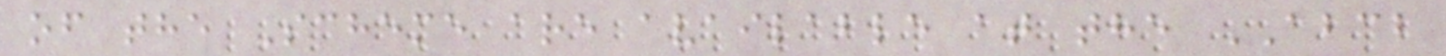of the Scheme are available at the ABCB
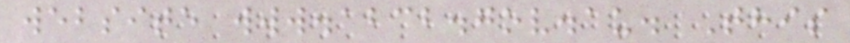website www.abcb.gov.au. This
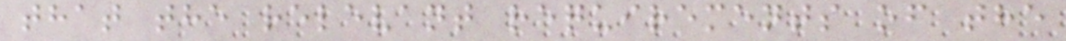that the relevant requirements of the
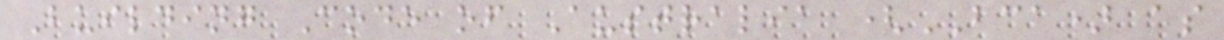Building Code of Australia (BCA) as
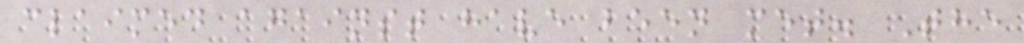claimed against have been met. The
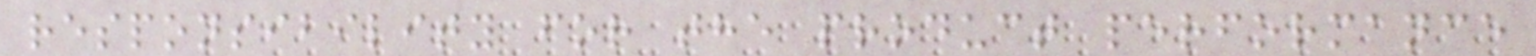responsibility for the product performance
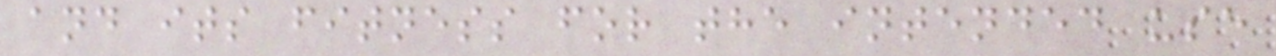and its fitness for the intended use
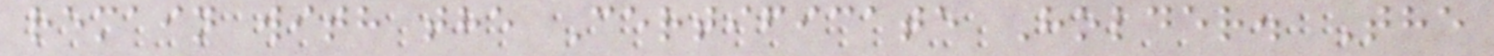remain with the Certificate Holder. The
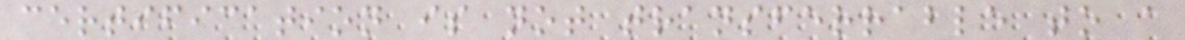certification is not transferrable to a
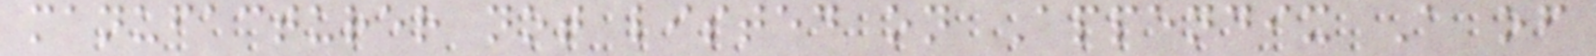manufacturer not listed on Appendix A of
